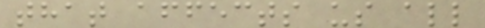that affects us all
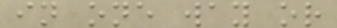in one way or
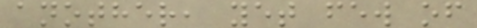another, yet few of
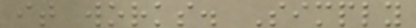it works. Simply
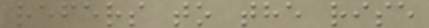refers to the rise
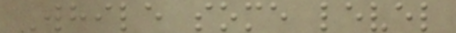While some level
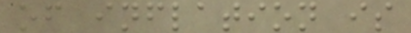of inflation is
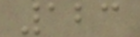123
